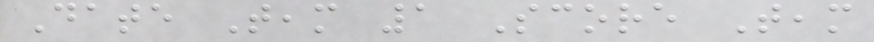Date Team 1 Score Team
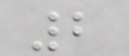2
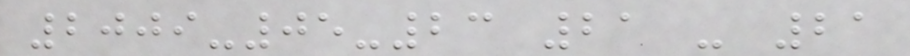2009-05-23 21 - 21
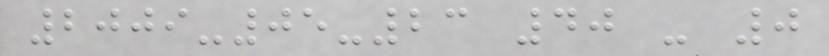2009-05-23 40 - 0
